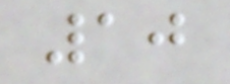10
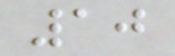10
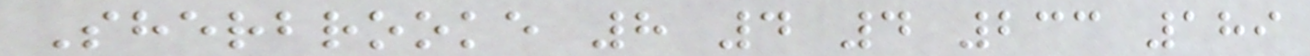Sherbrooke 8 4 4 233 189
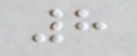8
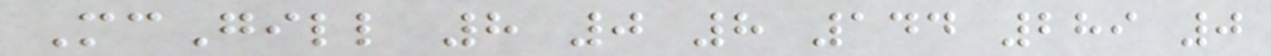McGill 8 0 8 144 289 0
